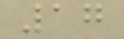17
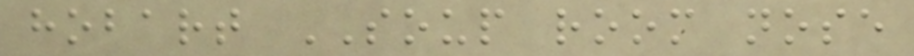hobart SOUP room nose
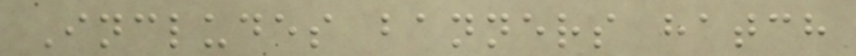Includes banners hatch
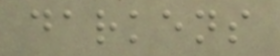darkens
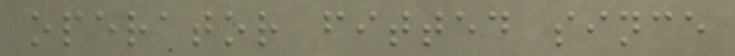operator fitted since
